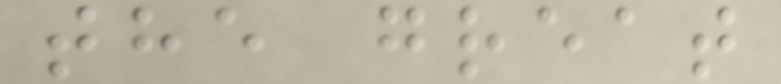the great
